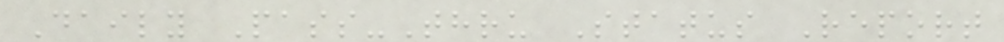Daily Pass-Thru Status Report
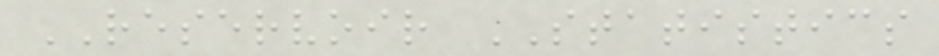RESERVOIR STATISTICS
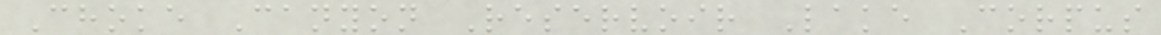Choke Canyon Reservoir Lake Corpus
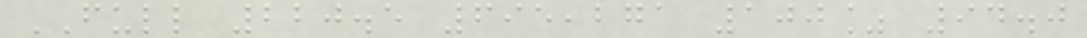FULL 220.5 695,271 100% 94.0
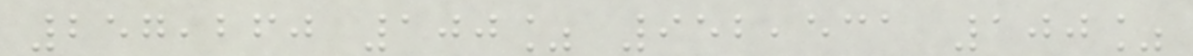257,260 100% 952,531 100%
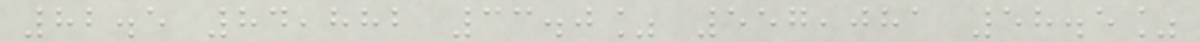82.5 84,882 33.0% 557,081 58.5%
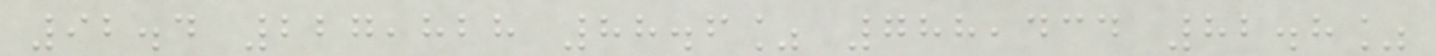92.4 227,828 88.6% 788,434 82.8%
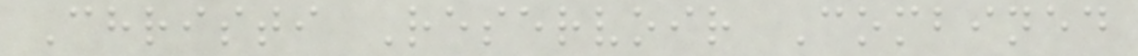Christi Reservoir Combined
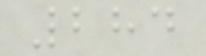284
